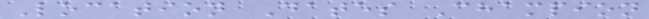Location Dates Champion
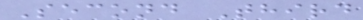Second Third
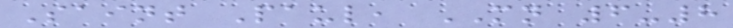Saint Paul, MN 6-8
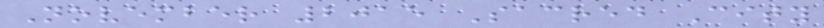November 2015 Sacred City
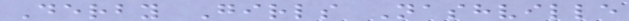Derby Girls Nashville
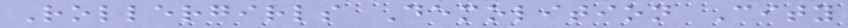Rollergirls Demolition City
